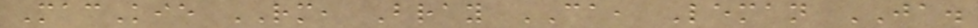MacKie RM, Bray CA, Leman JA.
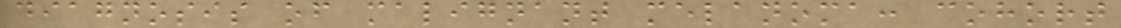diagnosis of malignant melanoma: cohort
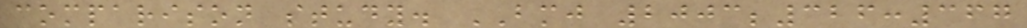comparison study. BMJ 2003;326:367
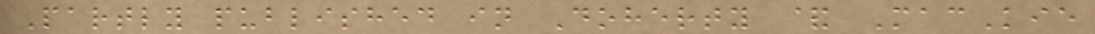Partly published in Doherty & MacKie
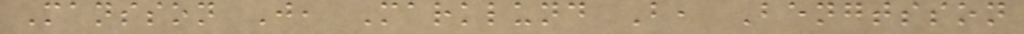Mansson J, Marklund B, Bengtsson
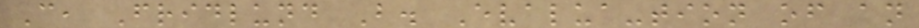C, Fridlund B. Evalua-tion of an
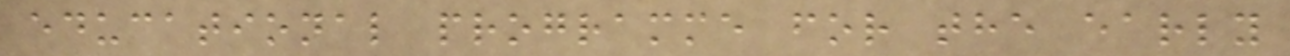educational programme for the early
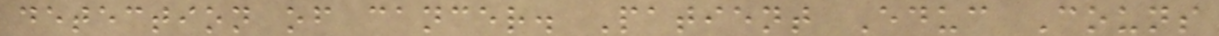detection of cancer. Patient Educ Couns
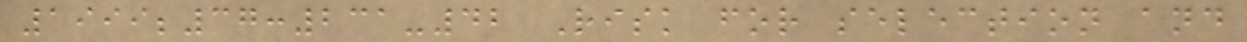1999;37:231-42 Risk for selection and
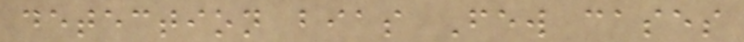detection bias Few cases
